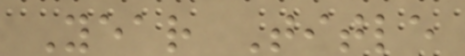Year Title
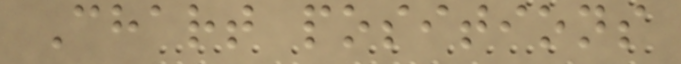Chart positions
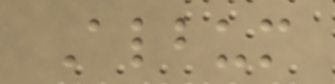Album
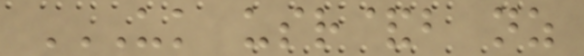UK USR&B NZ
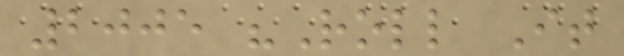2005 "Roll It
